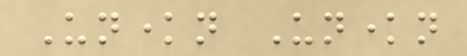Unknown Unknown
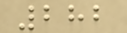282
